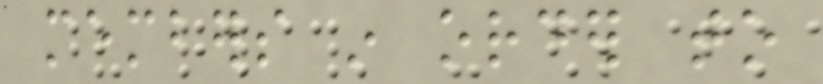members in order to
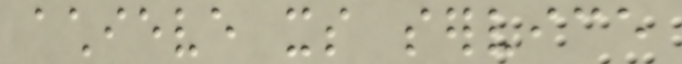achieve its service
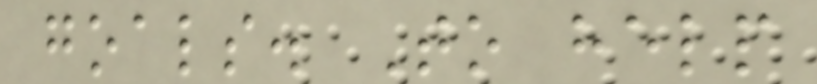goals. To help
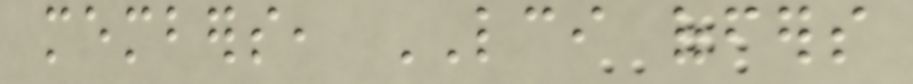members, LCI offers
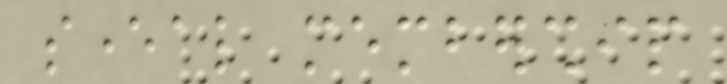several membership
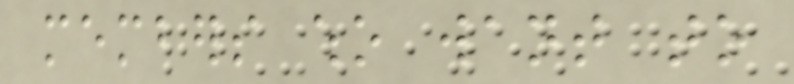members who want to
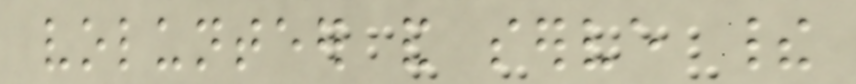volunteer and serve their
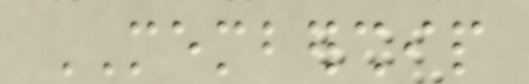MEMBERSHIP
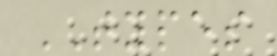TYPES
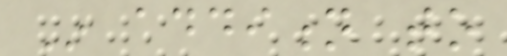In addition to
